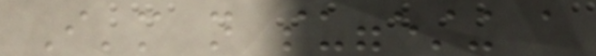I'm not suggesting a
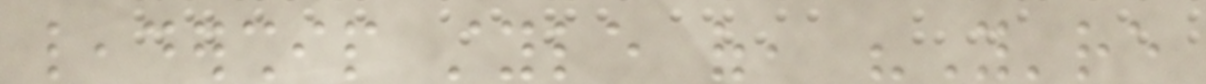leadership style of, "You're
